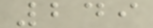249
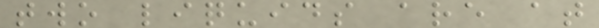two liquids are at
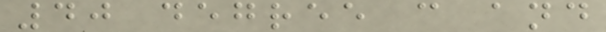40 degree c and
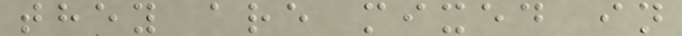they are mixed in
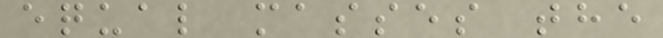equal masses the
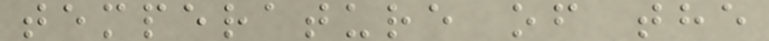temperature of the
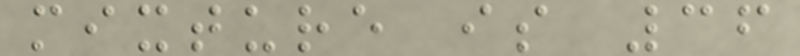mixture is 36
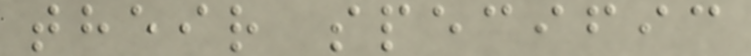their specific
